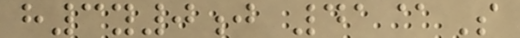h3y0j 41@S
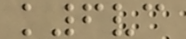k6vc
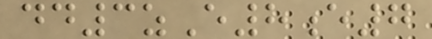dd3zE8e7
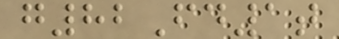g82Fd1t
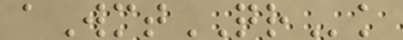aWmtQRk
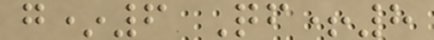g*6 Qf+8
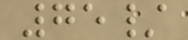75/
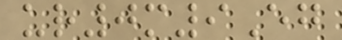ur0m9Eg
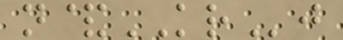n&KRj
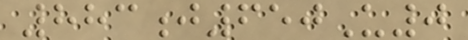883j650U0
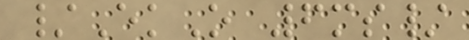/EkO 6ms/
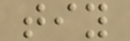tiy
